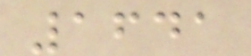1641
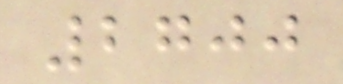2700
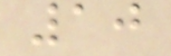10
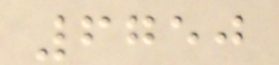6750
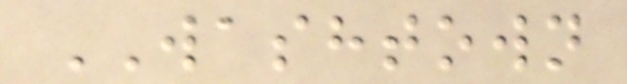WASHTOWN
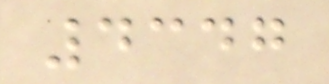4347
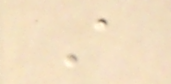A
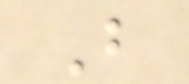B
